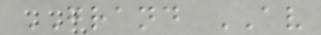GRAND AV
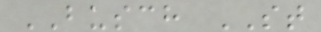BUSCH ST
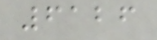6126
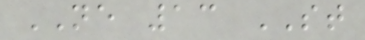NE 13 ST
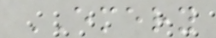EMERY
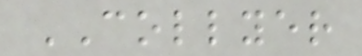COLLYER
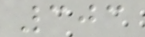303
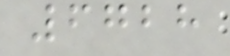6728
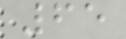65
